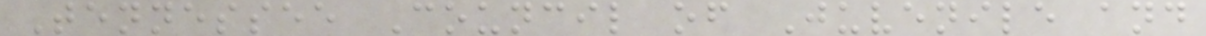Tennessee Council of Juvenile and
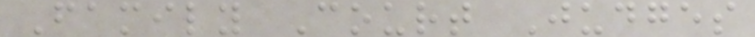Family Court Judges
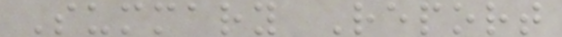Summary Report
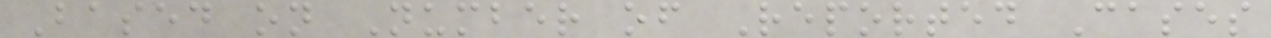Based on Number of Reported Cases
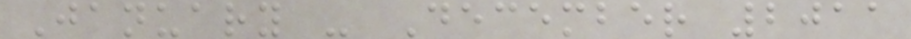January - December 2011
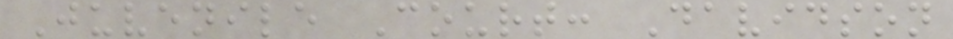Juvenile Court: Davidson
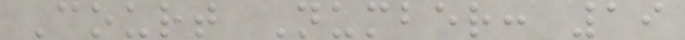Court Number: 19
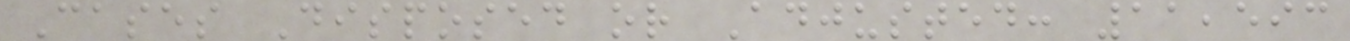Cases Disposed or Adjusted: 11,593
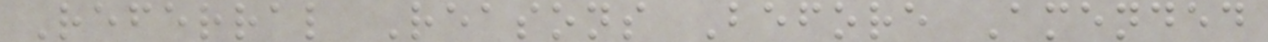Referral Reasons Before Amended
